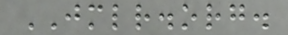JMLR.org.
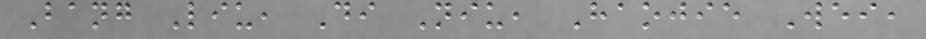Bang Liu, Di Niu, Haojie Wei,
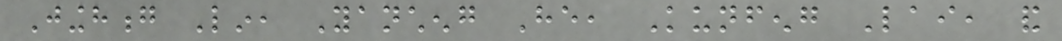Jinghong Lin, Yancheng He, Kunfeng Lai, and
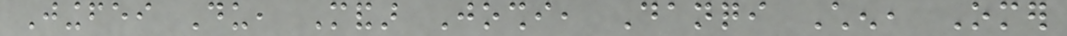Jingfei Du, Mandar Joshi, Danqi Chen, Omer
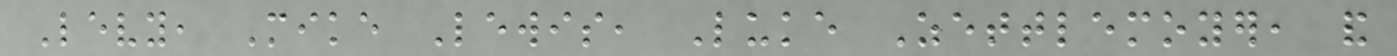Levy, Mike Lewis, Luke Zettlemoyer, and
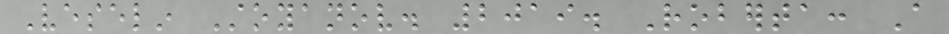Veselin Stoyanov. 2019. Roberta: A
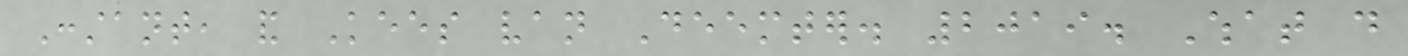Constant, and Kees van Deemter. 2019. What do
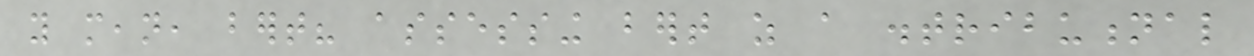you mean, bert? assessing bert as a distributional
